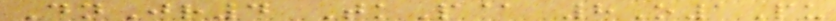DnJr4 TkP@ 8O1Pu
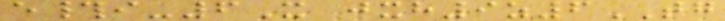e#i-6X jxh9z6TG
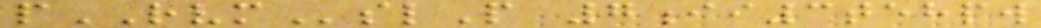pRVMslP 7ii3tehpw
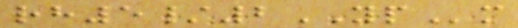rh5/2YPm
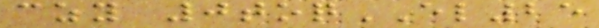czy 0toqEL25
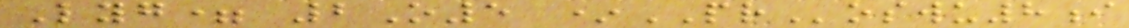Lyg= 2O5 *PRoswu8i
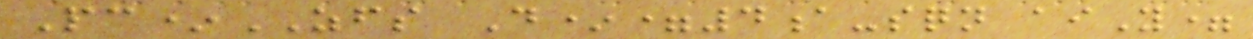Pc*ZFS D*=4a-sqn aiY=
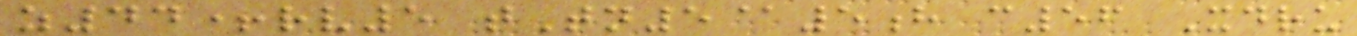z44+rv5 tTn5@5h c56 Xdru
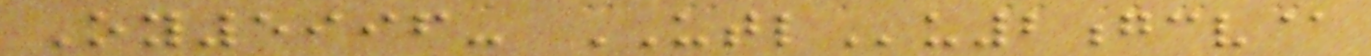Oy5996- UTLu2gcv@
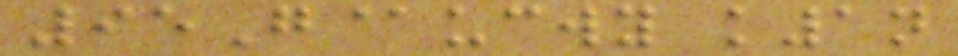95G@ucwy k1n
